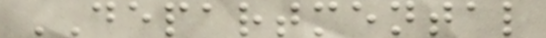DEPARTMENTAL
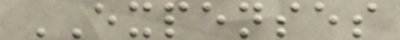EXPENSES
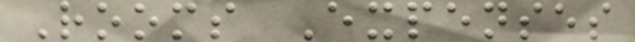Rooms Expenses
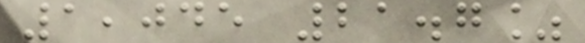1,045 21.7%
